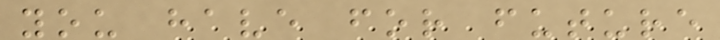you have for future
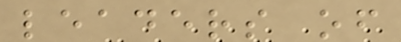leaders of
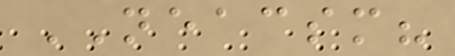NEACSM?
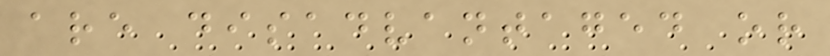are disadvantaged or
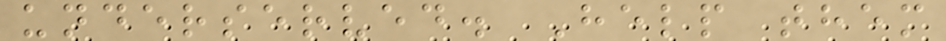underserved. Help them
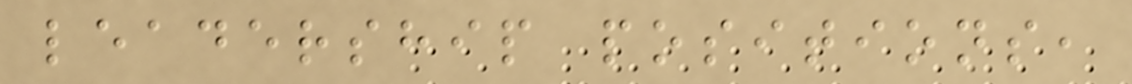leadership positions,
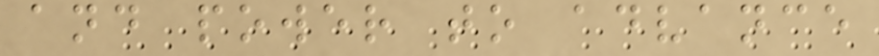and power to advance
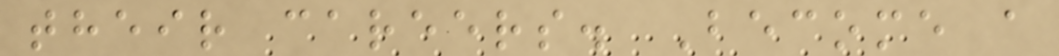their careers. Become a
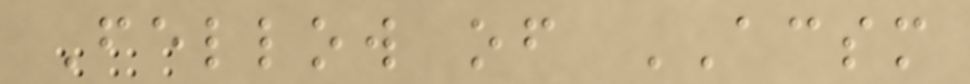Fellow of ACSM
